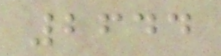2644
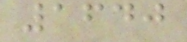1640
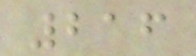216
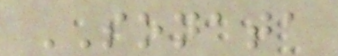SONATA
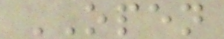OPEN
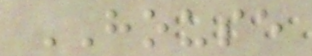HOUSE
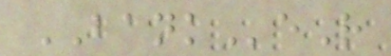BANKeR
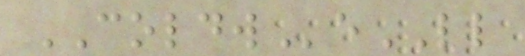COLDWeLL
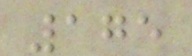175
